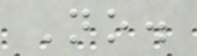No.
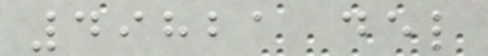49821 del
